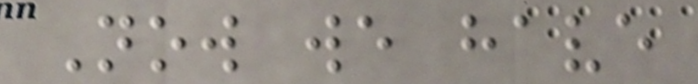Now we have
